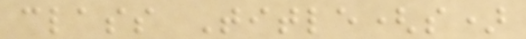class Title(s)
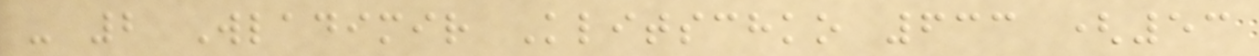- 2 Wladimir Klitschko 633 (53
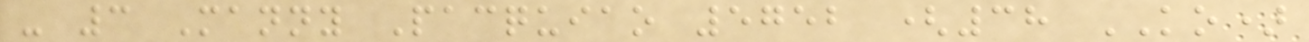- 3 Manny Pacquiao 5752 (38 KO)
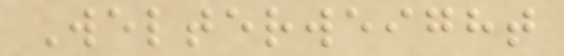Welterweight
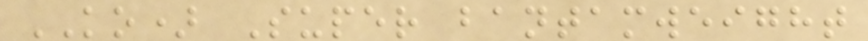KO) Super bantamweight
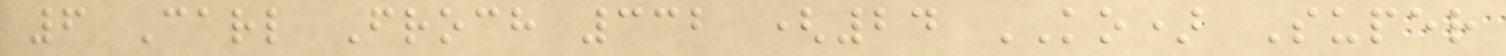6 Carl Froch 332 (24 KO) Super
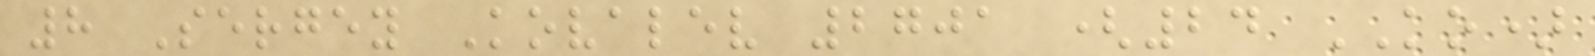8 Sergey Kovalev 2701 (24 KO)
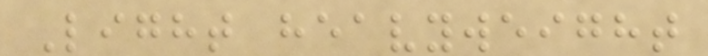Light heavyweight
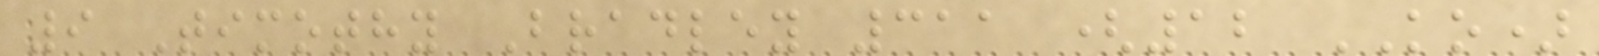9 Timothy Bradley 311 (12 KO)
